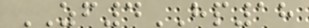ZF4HP18
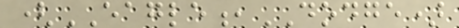(EAGLE,DODGE)
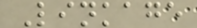Linkage
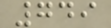749
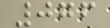076
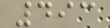493
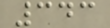343
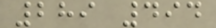289 494
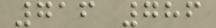716 786
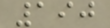190
